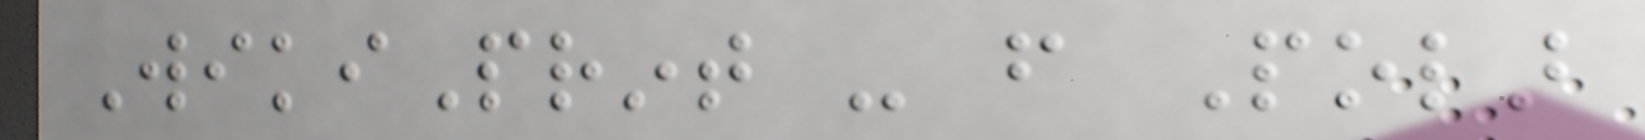WikiPrint - from Polar
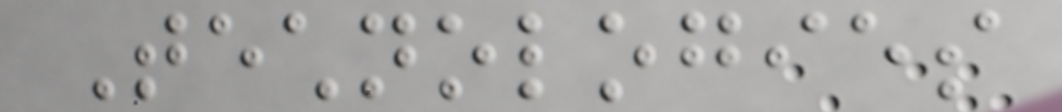Technologies
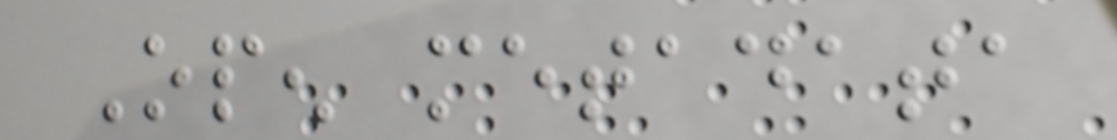Open metadata
